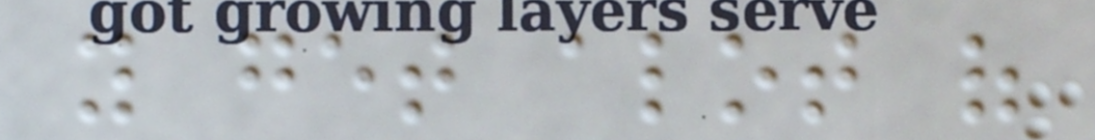you get alot of
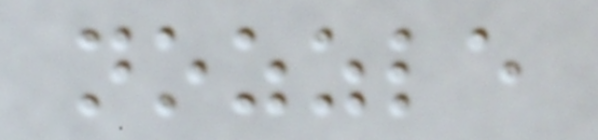nozzle
